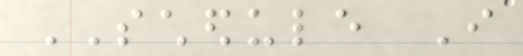SCHEDULE I
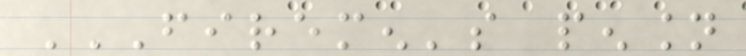FIREMEN'S PENSION
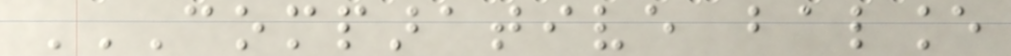COMPARATIVE BALANCE
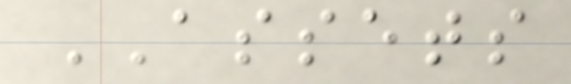ASSETS
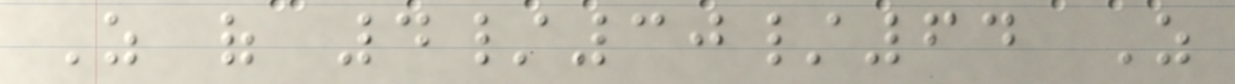As of 4/30/64 As
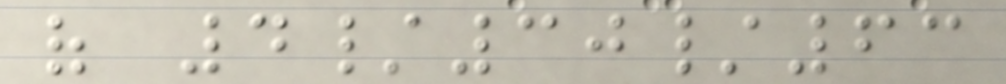of 4/30/63
